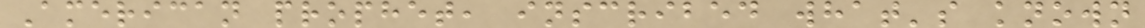American prophet, inscribed what's known
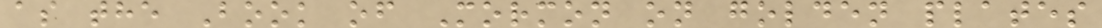as the Book of Mormon on golden plates
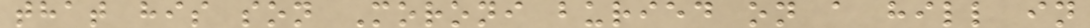that his son Moroni buried on a hill in
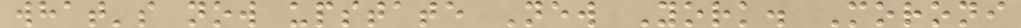what's now upstate New York. Moroni
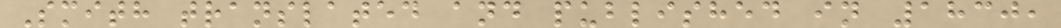Smith translated and published in 1830,
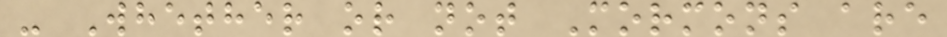- Whether or not Mormons are
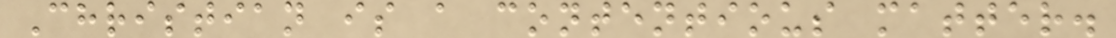Christian is a contentious matter.
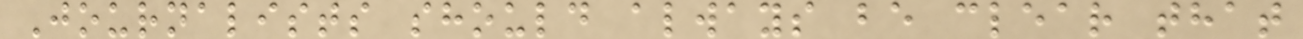Journalists should always be clear that
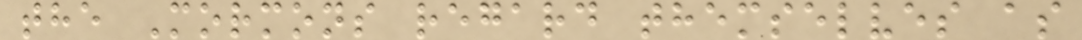the Mormons regard themselves as
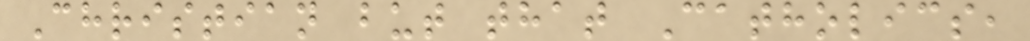Christian but that Catholics,
